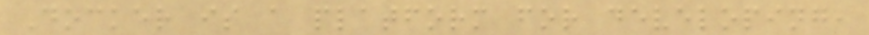Docker is a platform for developing,
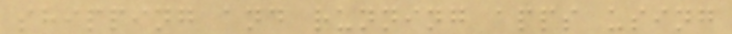shipping and running apps using
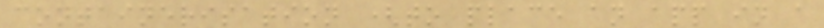containerisation (to place an app in a
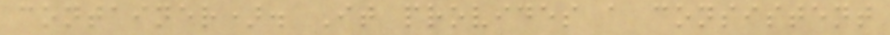container). It provides a consistent
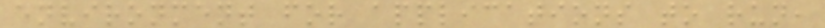environment for applications to run,
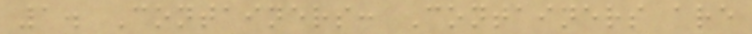1. Containers: Containers are
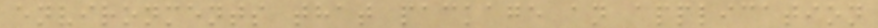environments that package an application
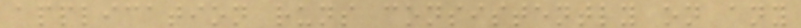application runs consistently on any
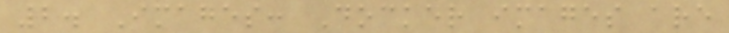2. Images: Docker images are
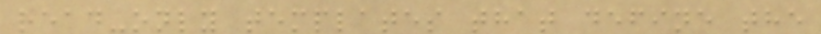read-only templates that define the
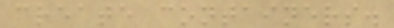create containers.
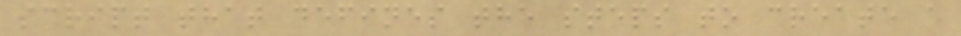script that defines the steps to create a
